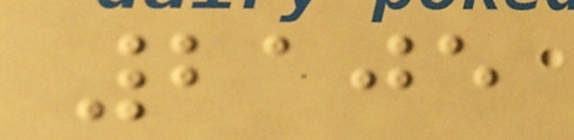2105
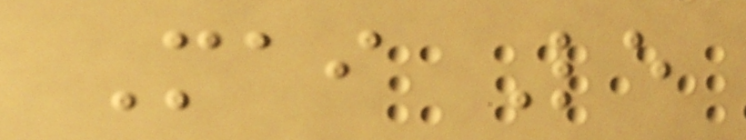Mai Le
